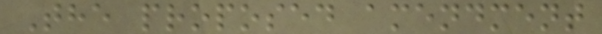The proposed amendment
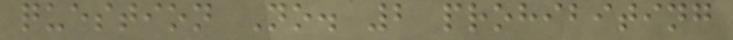question No. 2 prohibiting
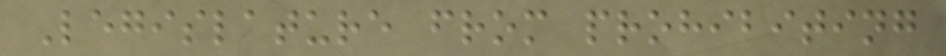Legislature from prohibiting
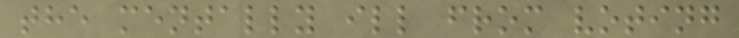the mentally ill from voting
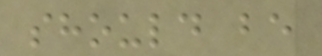should be
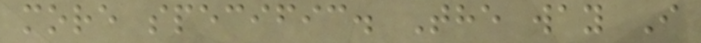more specific. The way I
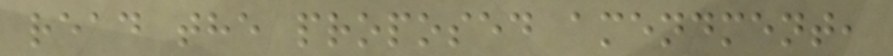read the proposed amendment,
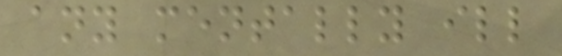any mentally ill
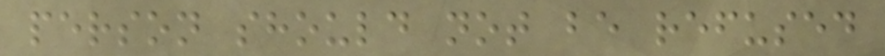person should not be refused
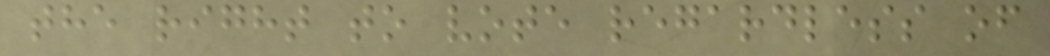the right to vote regardless of
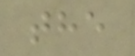the
